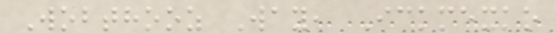Wobthooz Way, Ickmexko
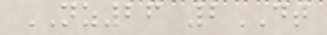NZ26 2DT
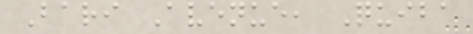Bari Avenue, Quiba
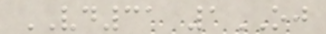VD31 1OJ
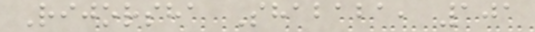Rijorsha Shababa, 101
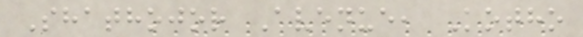Shathojor Avenue, Kotho
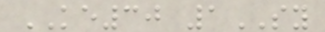KE30 1SY
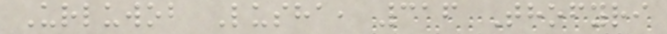Urluwob Lusha, 316 Thofyri
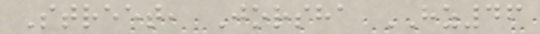Street, Jorsha HZ46
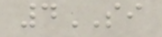4SI
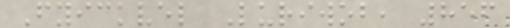Fyickvel Luriwob, 856
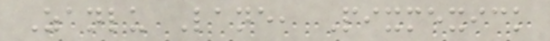Zanlu Lane, Pixmexick
